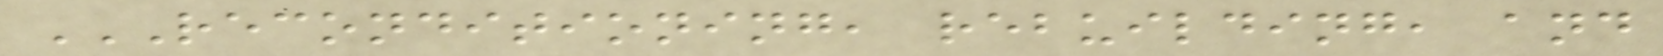RECONDITIONING, REBUILDING, AND
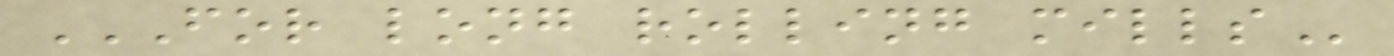FOR LONG ROLLING MILLS
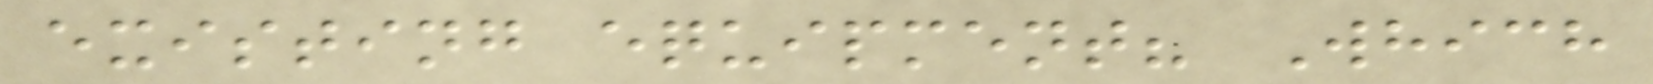existing equipment? Which
